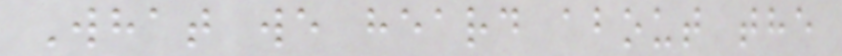What we heard about the
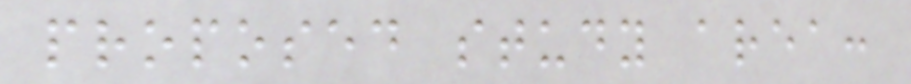proposed study area:
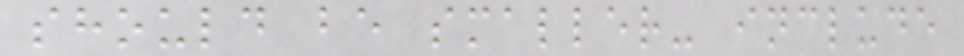should be smaller- include
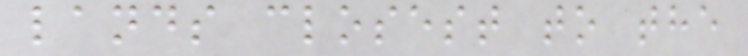lands closest to the
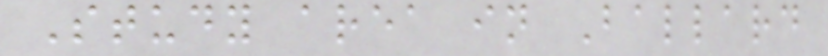Study area in Ballard
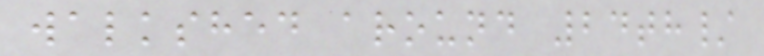walkshed around 24th/
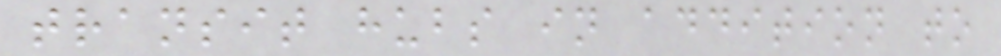transit hubs in addition to
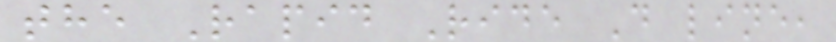the Rapid Ride D line,
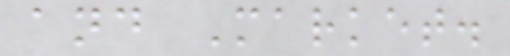and Market.
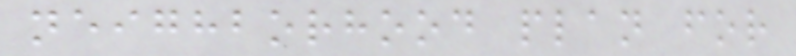neighborhood plan for
